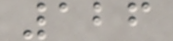126
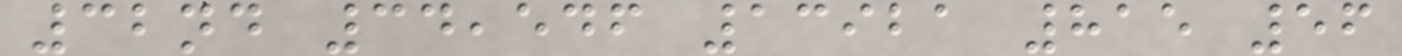32nd 34,546 13921 815 56
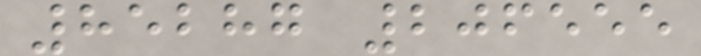85287 206555
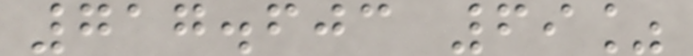717.603 69%
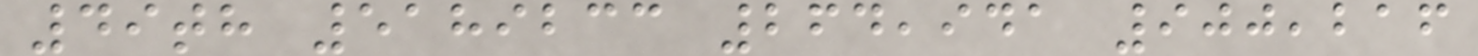49th 5189233 264,941 900,216
